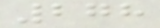278
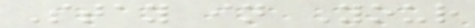Stay in Your
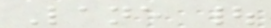Lane |
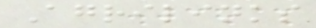Agrilinks
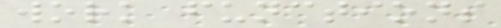work functions
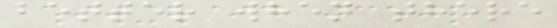better when there
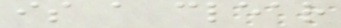is a clear
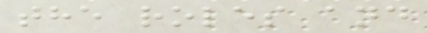the roles and
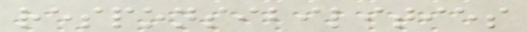responsibilities
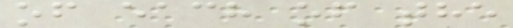of each of the
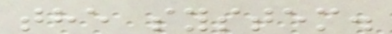the system.
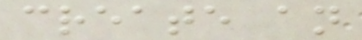create an
